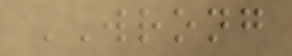WRONG
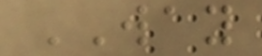WAY
